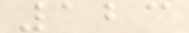123
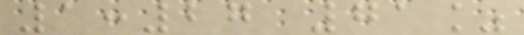1:27 71%
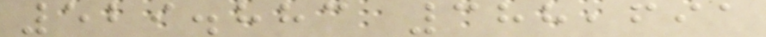529.883 388,691
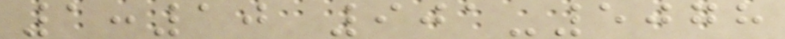1:10 901-5078
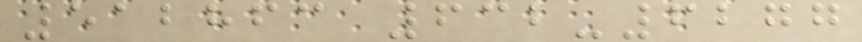512863 632-6277
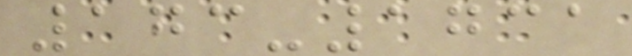173-1731
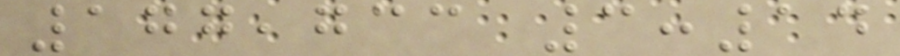177,733 3:14
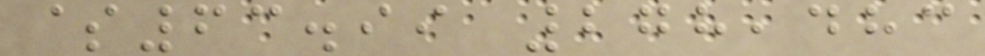$63.99 278,483
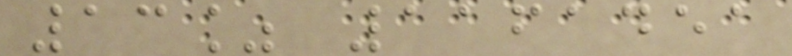13% 1161451
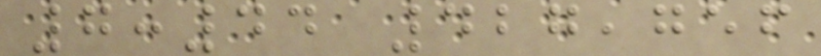7:44 427,756
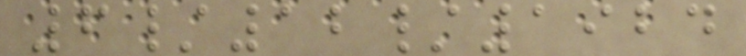6/12/1924
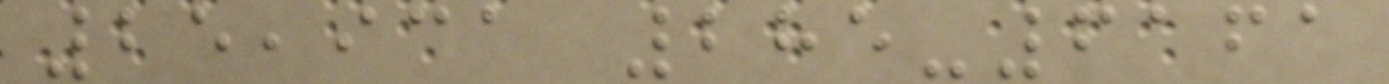25,931 285-6161
